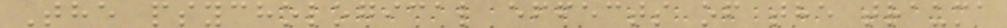The psychological effects of the trauma
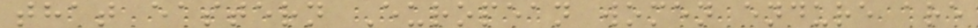that eastern European women endure are
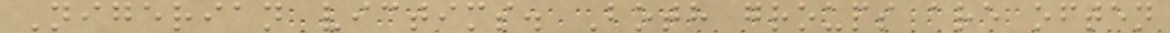Nigerian victims. Both groups are often
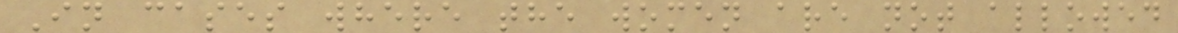In cases where the women are not allowed
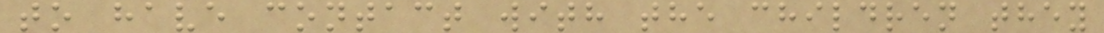to have contact with the children they
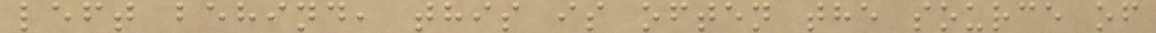left behind, this is often the source of
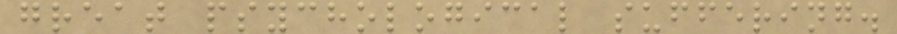great psychological suffering.
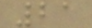21
